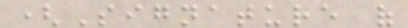(Signature of
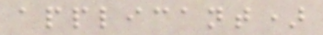applicant)
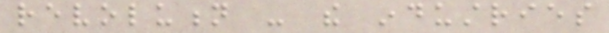revolution - the industries
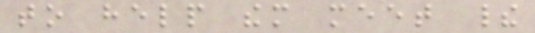to help them meet their
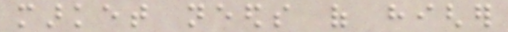market needs of higher
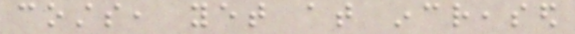costs, yet at increased
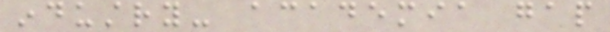industry- academia gap
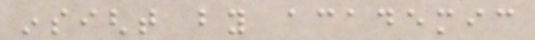insight by academic
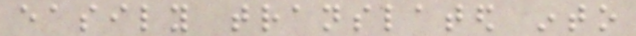easily translated into
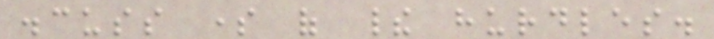discuss some of their hurdles.
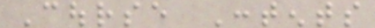Course Contents
